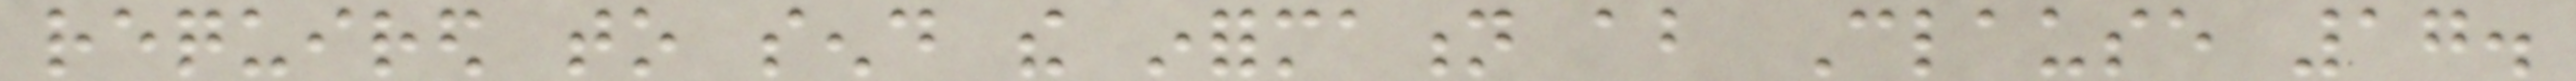required to send the information about Clause 17.
